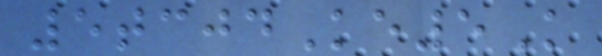5tcjdKe5K
